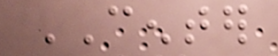CENTER
